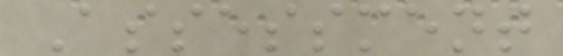Assessment
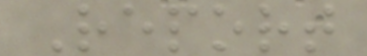Report
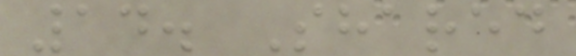14. Shared
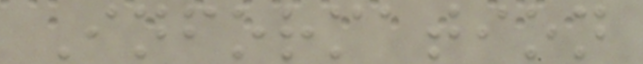Information
